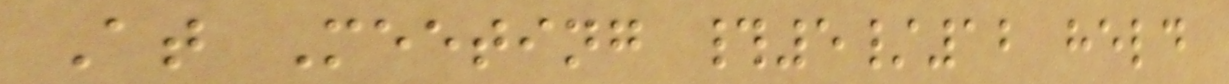At Meeting #5/12 held
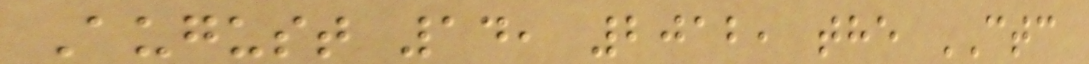August 14, 2012, the CTC
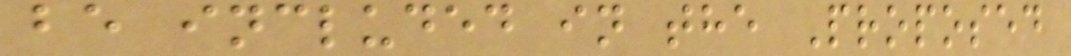be included in the Proposed
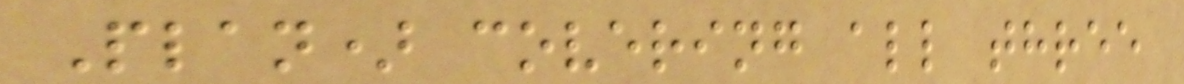Plan) covering all three
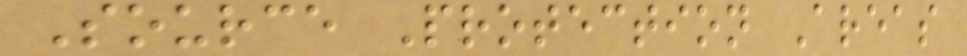Source Protection Areas
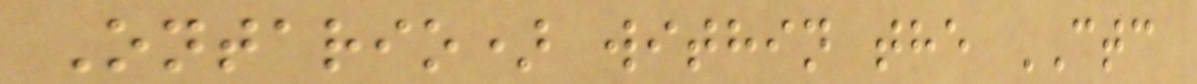Ontario) within the CTC
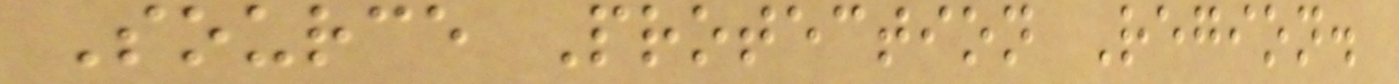Source Protection Region.
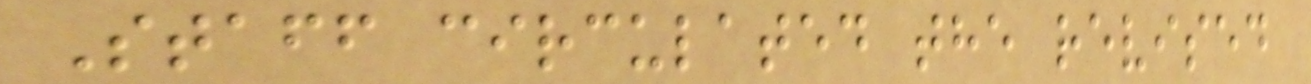Staff circulated the revised
